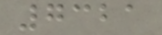7321
